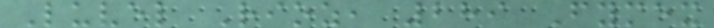Luvel Rioz, 289 Fymex
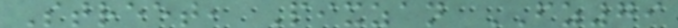Street, Pixzan FZ79
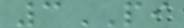3PI
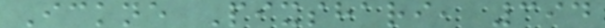Ickne Pixshari, 394
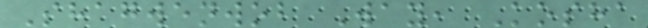Shagwenwob Way, Kosha
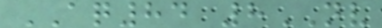AQ84 8NV
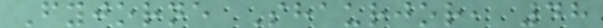Fyjorne Shaurjor, 48
